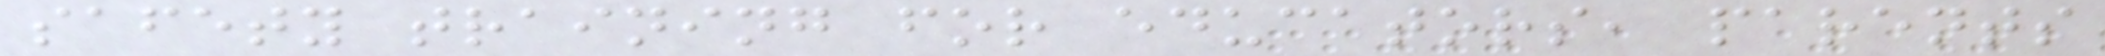safety training for educators, parents
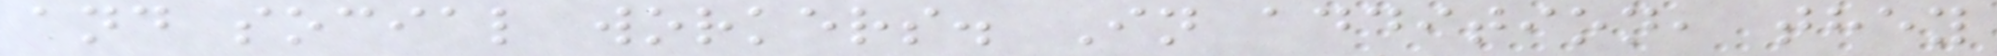and social workers. In addition, they
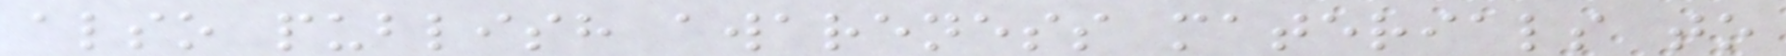also publish awareness materials to
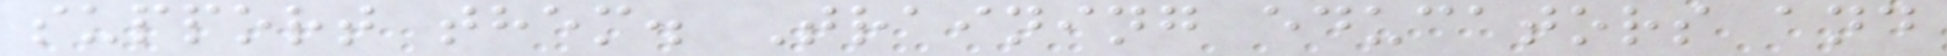support them. Training educators and
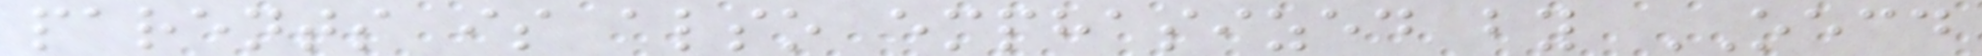parents is also emphasized by OECD
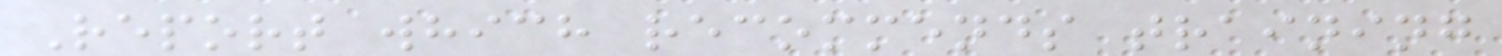Report which recommends training
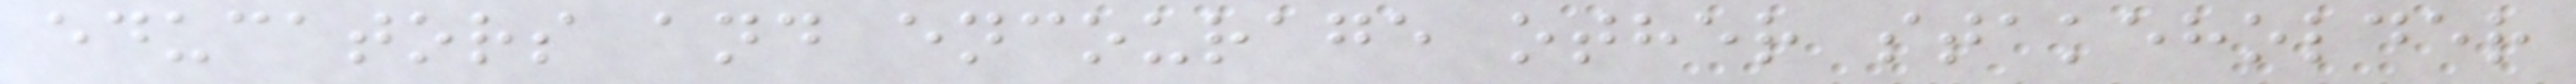educators and encourage other stakeholder
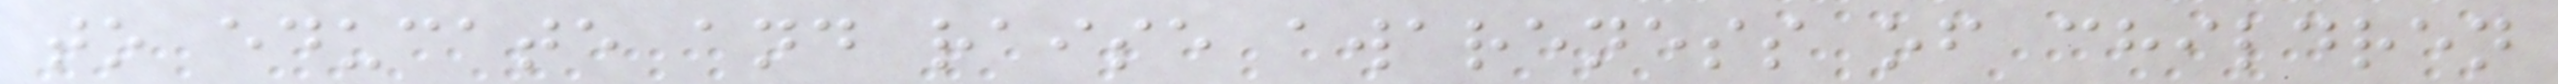to educate and raise awareness of children
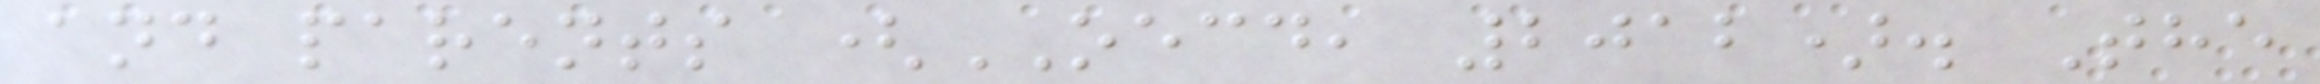and parents (OECD, 2012). The
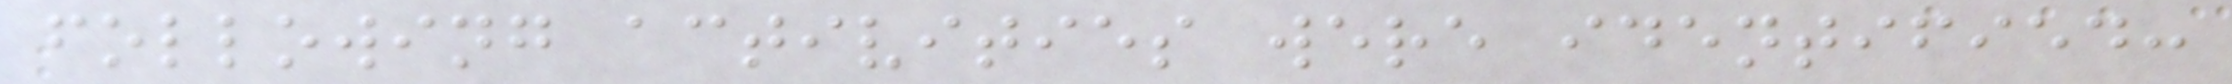following activities were identified:
